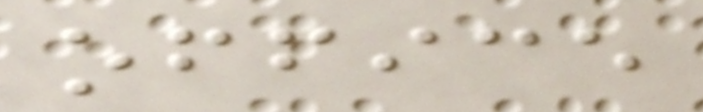office
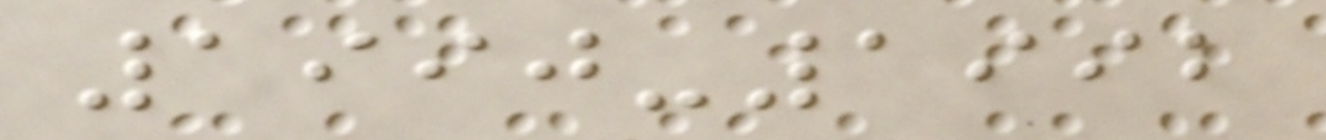1990-1992
